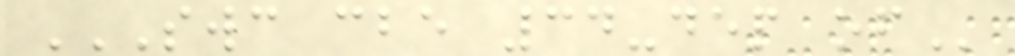SWC CBE 34-DEP OF
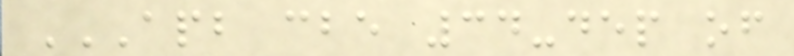APB CBE 34-DEP OF
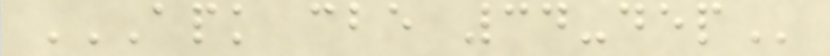APK CBE 34-DEP
